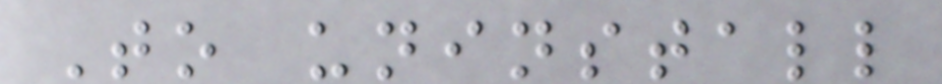To uninstall
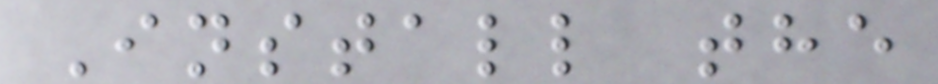Install the
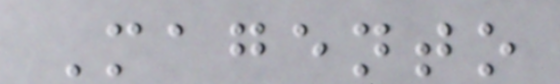Magento
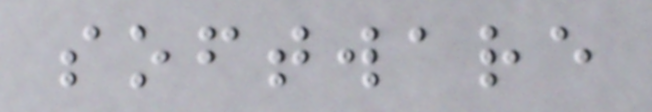software
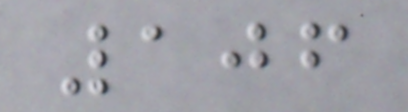106
